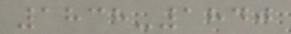1838-1840
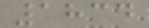1834
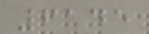6145
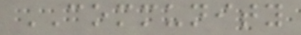COMMUNITY
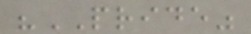"PRIDE"
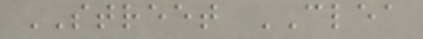STREET CLEA
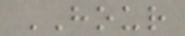HOUR
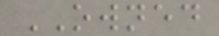OWNED
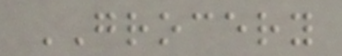GROCERY
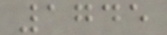1745
